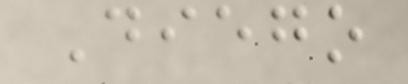Diego
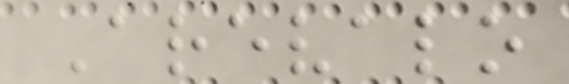Arevalo
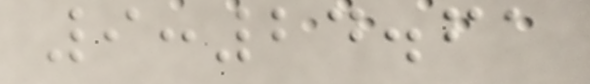9:24.61
